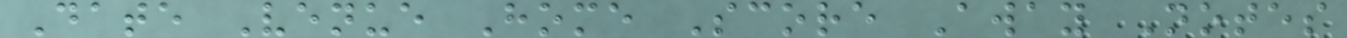Date Venue Home Score Away Notes
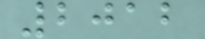2012
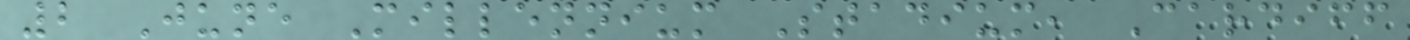2 June Millennium Stadium, Cardiff
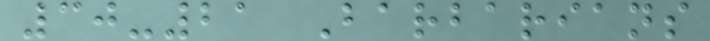30-21 Barbarians
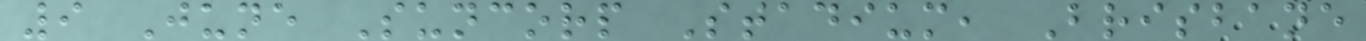9 June Suncorp Stadium, Brisbane
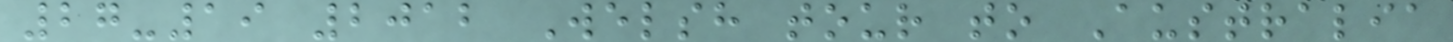27-19 2012 Welsh tour to Australia
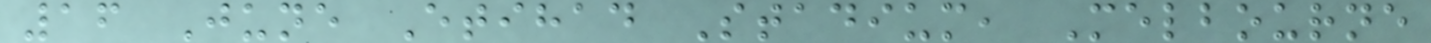16 June Etihad Stadium, Melbourne
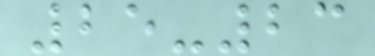25-23
